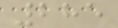285
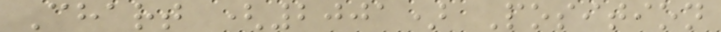Chart (2001) Position
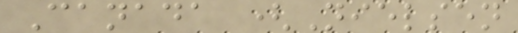Canada (Nielsen
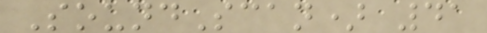SoundScan) 41
